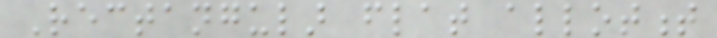Rectangular flat allotment
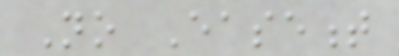No Easement
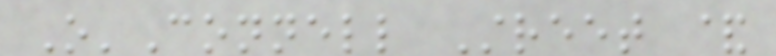O'Connell Street &
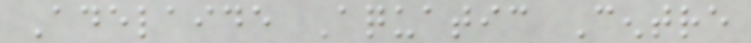Adelaide Aquatic Centre
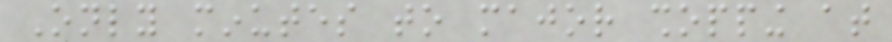Only minutes to major shopping at
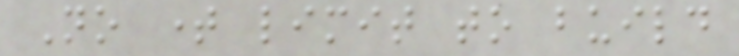No time limit to build
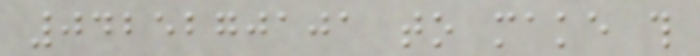0425270101 to make this
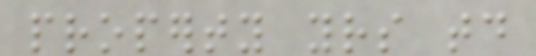property yours today
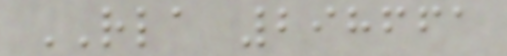RLA 298661
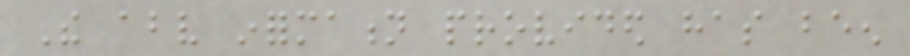The above information provided has been
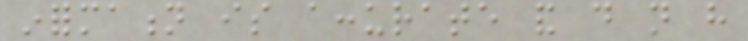information is accurate and do not have
